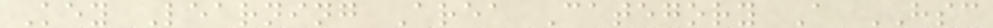Key Learning Area Category A HSC
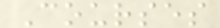Courses
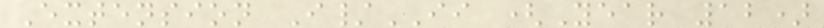Extension I/II (Year 12)
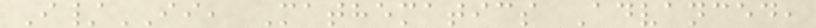I/II, Mathematics Advanced,
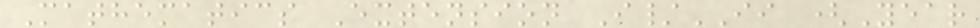Mathematics Extension I/II (Year
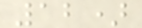12)
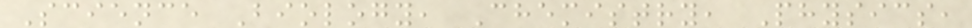Science Biology, Chemistry, Physics,
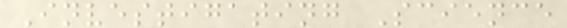Investigating Science
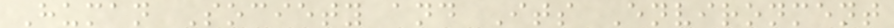Human Society and Its Environment
